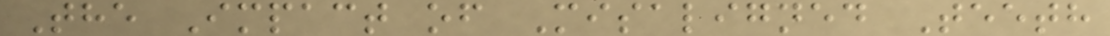The Impact of Misaligned Teeth
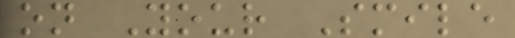on Your Smile
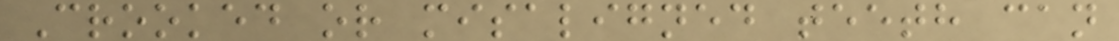Crooked or misaligned teeth can
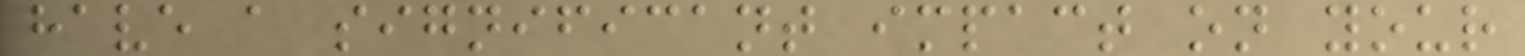have a significant impact on your
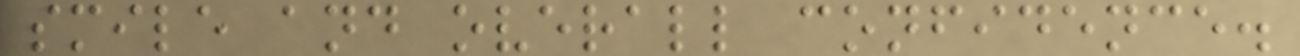smile and overall confidence.
